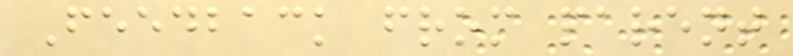Feedback from parent
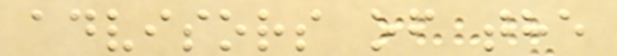advisors of the
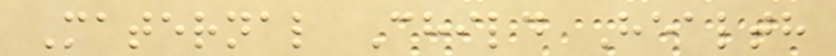Maternal Child Health
